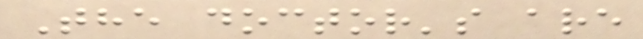The doctor's are
